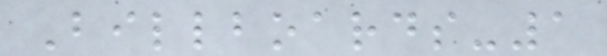Billboards-1
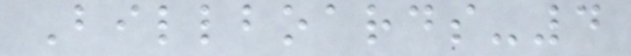Billboards-4
